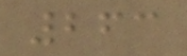263
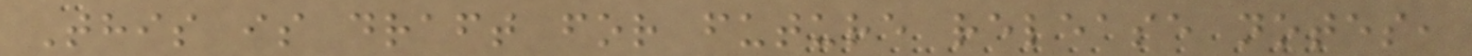This is draft for future release notes,
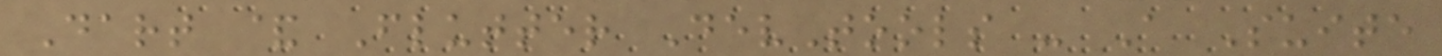Dart & Flutter DevTools - A Suite
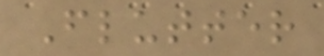Flutter
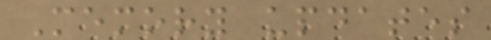Memory updates
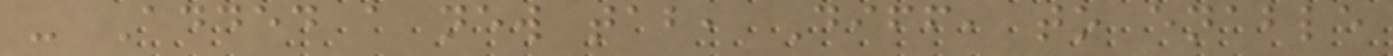- Added a new tab, Diff, to enable
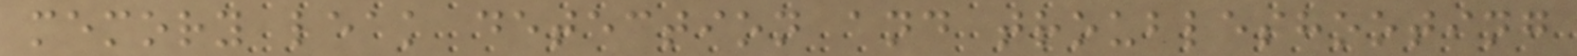memory leak detection and troubleshooting
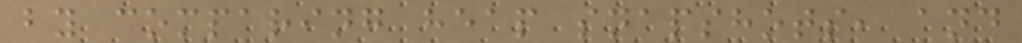by comparing heap snapshots, and
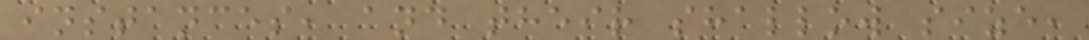instances, and their shallow size,
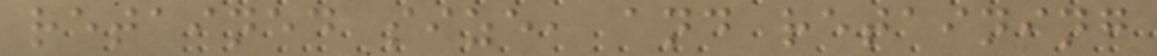retained size, and retaining
